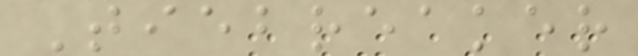Tiebreaker
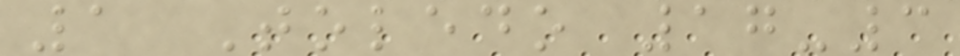1 Toledo 17-3
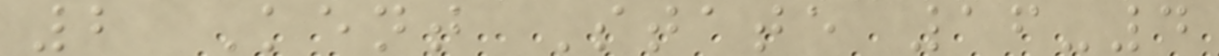2 Kent State 16-4
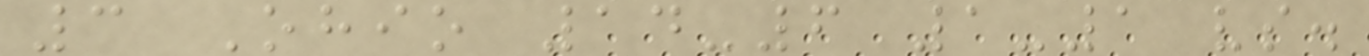3 Ohio 14-6 1-1 vs.
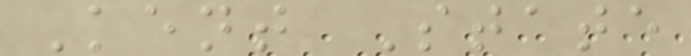Kent State
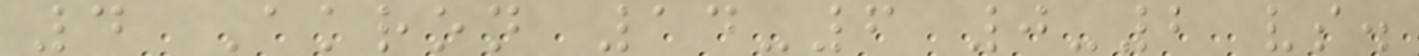4 Akron 14-6 0-2 vs.
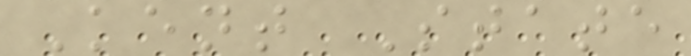Kent State
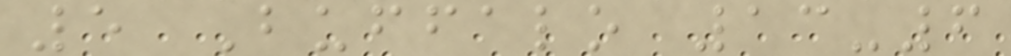5 Buffalo 13-6
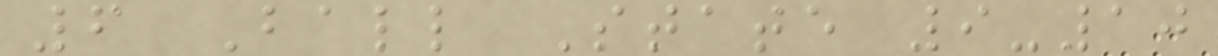6 Ball State 9-10
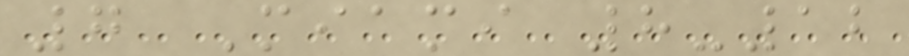7 Miami 8-12
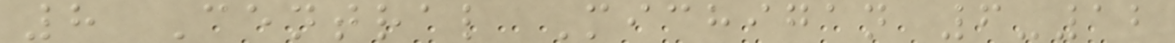8 Central Michigan 6-12
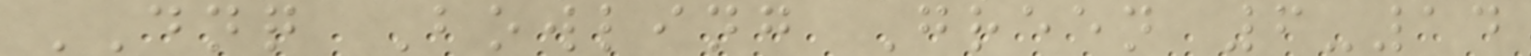DNQ Bowling Green 6-14
